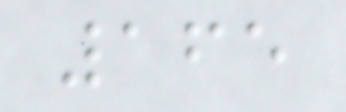165
